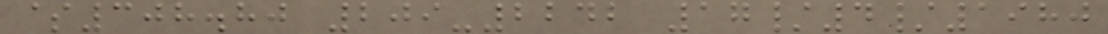$308.80 209-2242 17/4/1980
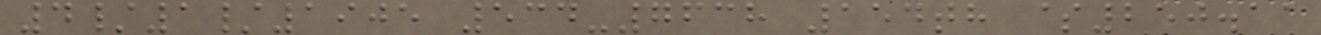4/1/1905 534-7638 154th $250.11
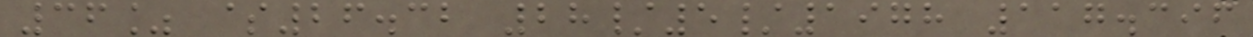36% $26.32 28/5/1978 117.396
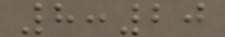8:20
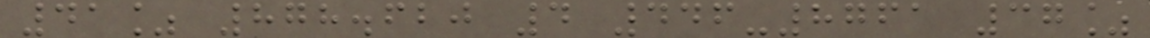41% 878.620 4 446-8761 37%
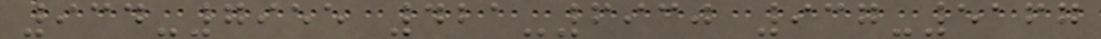934-7955 421-6930 937-5167
